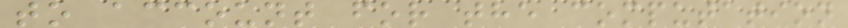to account for the computation
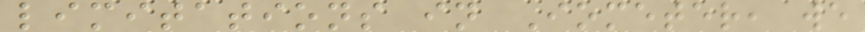limitations in Iometer, we
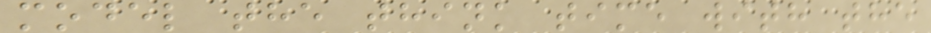model the think time with the
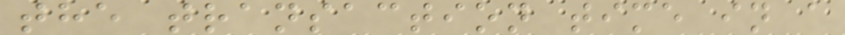the transaction time in a
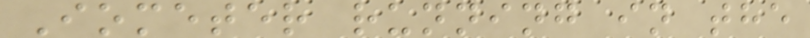Iometer running in the
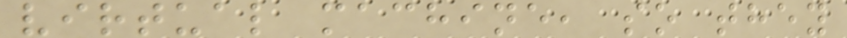virtual machine, so they
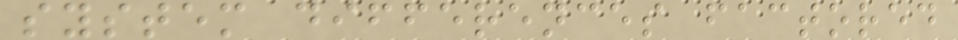system differences factored
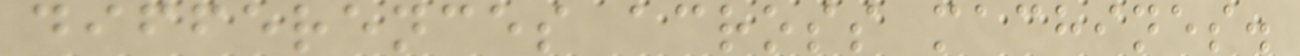differences across machines.
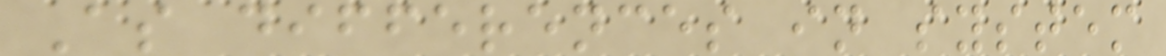As differences in system
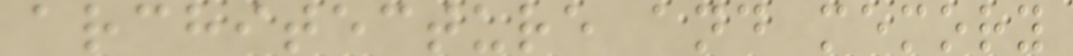architecture and memory
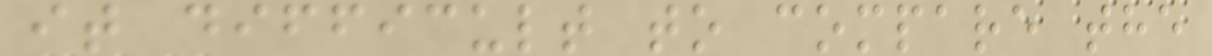it difficult to compare the
